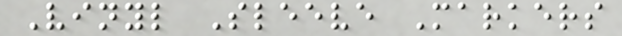Vinyl Sleeve Markers
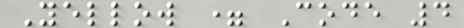Yellow = Code 4
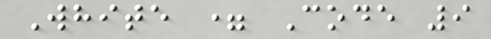White = Code 9
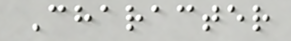Character
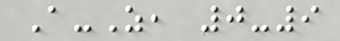A-Z, 0-9
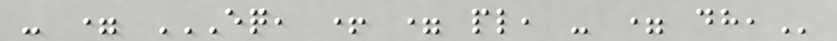- = EQ, + = PL, - = DH,
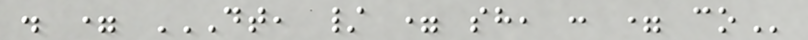. = DT, / = SH, : = CO
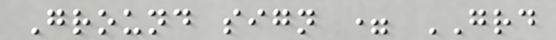Ground sign = GRD
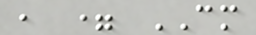, = CM
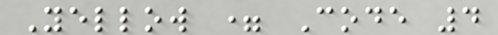Yellow = Code 4
